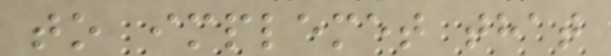to implemet that
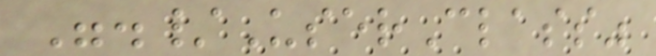"./UserClass"
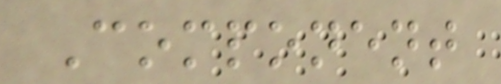Component
